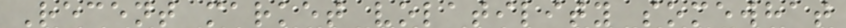Recent market volatility somewhat
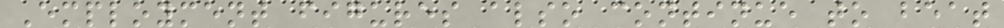Employment figures also continue to beat
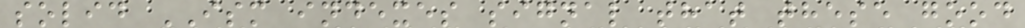solid ISM indexes signal that these good
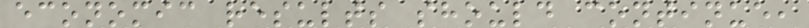economic results should continue,
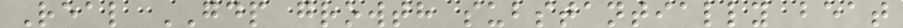Real GDP growth substantially beat
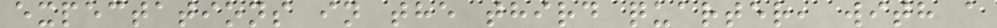expectations in the third quarter, with a
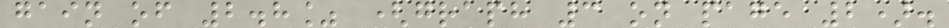gain of 2.8% (graph 3 on page 2).
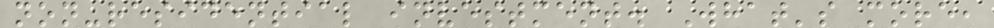non-residential investment. What's more,
